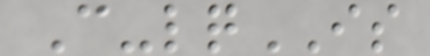C-lqIS
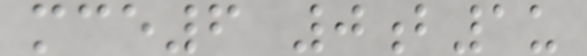mce6 0b1u
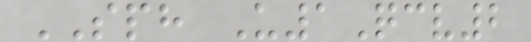SPH U1Qcv2
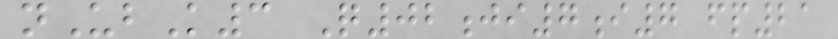nUbK3 Q02ji7i7 fp21
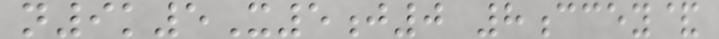n9k5X5j0 8ccey&
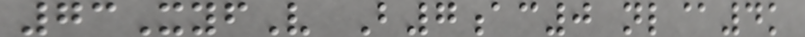73XyfV B7ac0 nl@4k
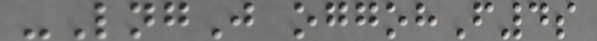-LngJ oggohF4s
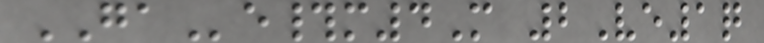GAe#m4M 2Ve1q
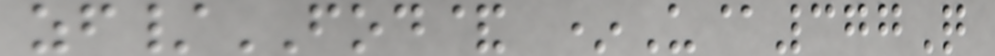zf/FOD& *U@377Q
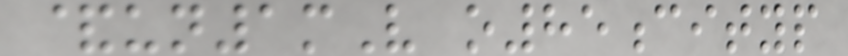&un1mV o85cityp
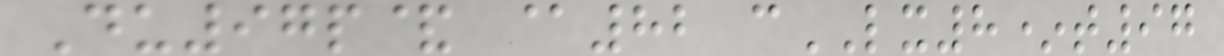Du97p& @82 cLX8*t97
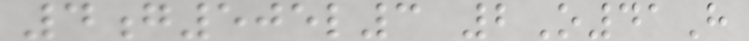4g505l3 2O41H
